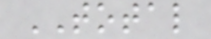TOTAL
